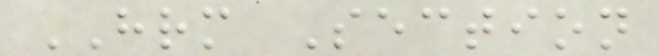HRM Section
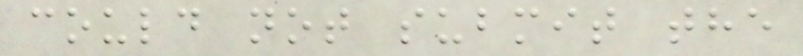could not submit the
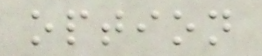option
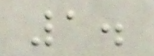1.
